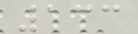133
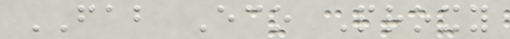FAB Eco Proxy
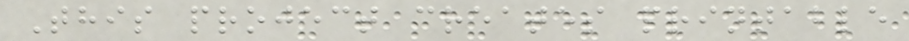This project creates printable
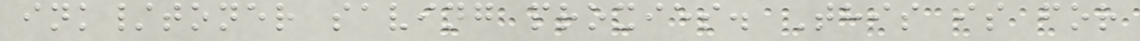ink/toner saving proxies. This is for
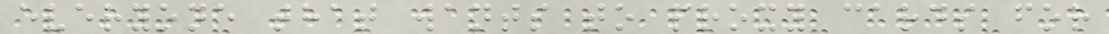everyone that wants to proxy cards for
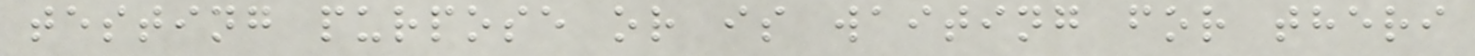testing purpose or is waiting for theri
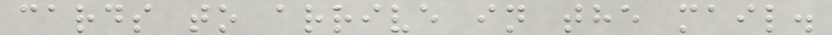cards to arrive in the mail.
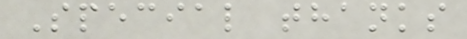Special thanks
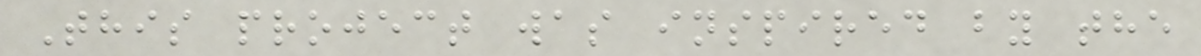This project was inspired by the
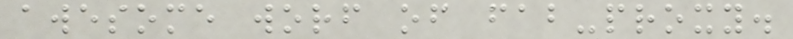awesome worf of fab-proxy.
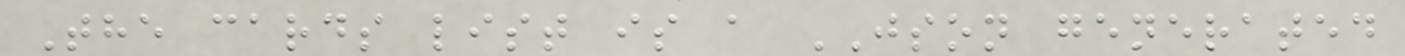The cards list is a JSON generated
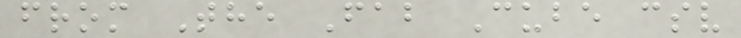from The Fab Cube csv
